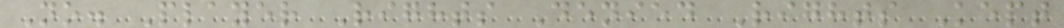No. Player Rights Denied Rights Kept
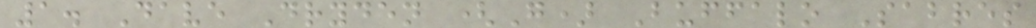1. Dave Dryden (G) Buffalo Sabres
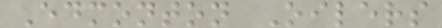Edmonton Oilers
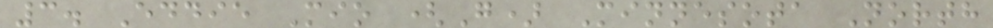3. Eddie Mio (G) Minnesota North
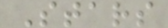Stars
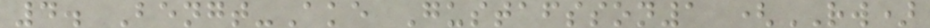4. Bengt-Ake Gustafsson1 (RW)
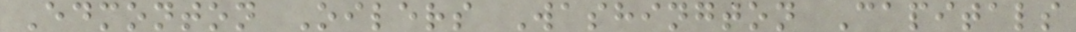Edmonton Oilers Washington Capitals
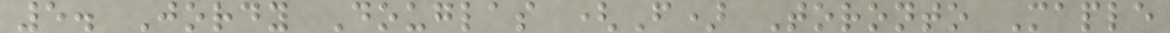5. Jordy Douglas (F) Toronto Maple
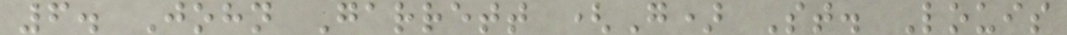6. John Garrett (G) St. Louis
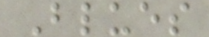Blues
